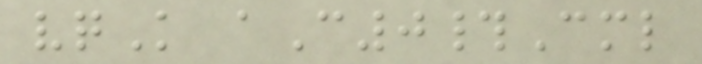vqK aC0#Cml
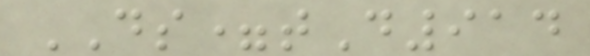DS=tD914
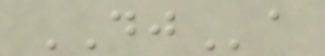DJa
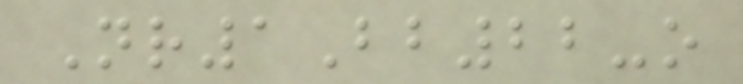Nr1Bb22-o
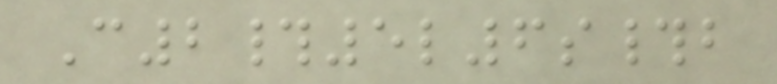C2#5l6s#b
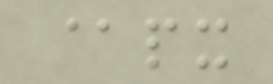@px
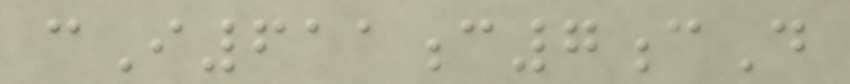cI611c7cD
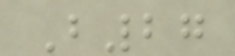B27
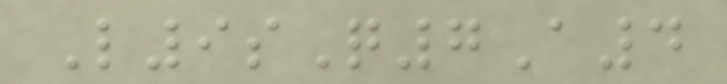L9sQ7A4
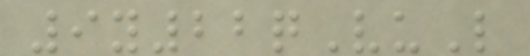9y22qVuL
